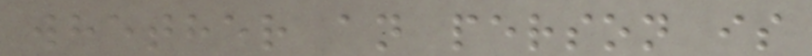whether an person is
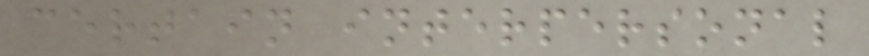certain interpersonal
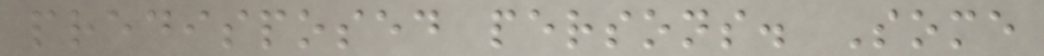predisposed persons. Some
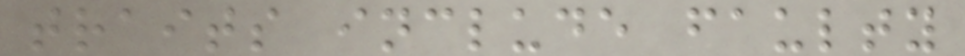traits include faulty
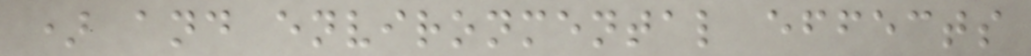) and environmental effects
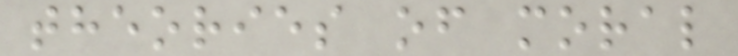theories of moral
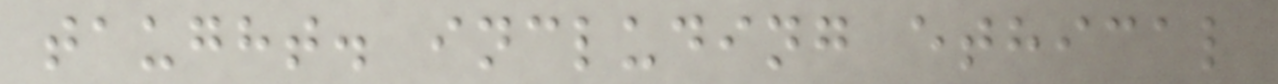taught. including ethical
